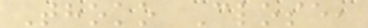Thoko Close,
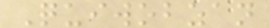Quiwobzan
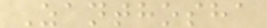Zanthosha
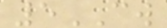5CW
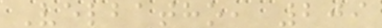Velbatho, 209
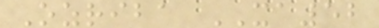Ozriba XA52
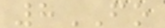8FO
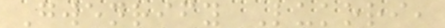Gwenrify Lukori,
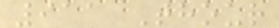911 Thour
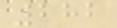282
